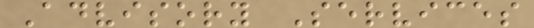Advisory Services
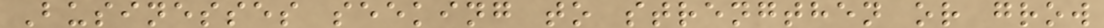Businesses seeking to strengthen or grow
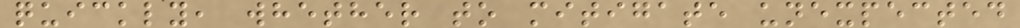quickly, whether to mitigate unexpected
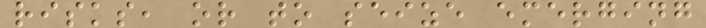risks, or to seize emerging
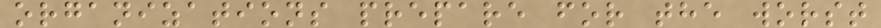organizations prepare for the worst
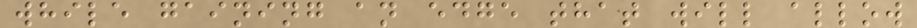while gaining an edge that will allow
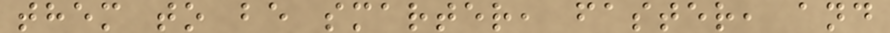them to be smarter, faster, and
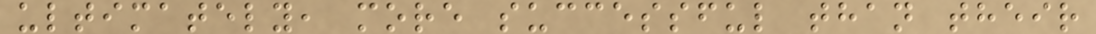ultimately, more successful than their
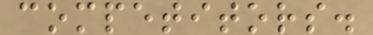competitors.
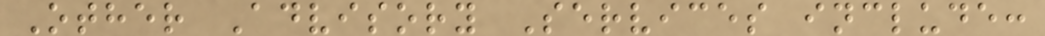Other Advisory Services include:
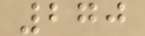270
